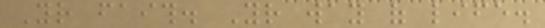Your faith. Your way of life.
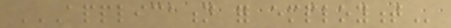APPLICATION FOR EMPLOYMENT
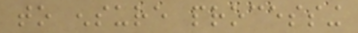to ensure processing
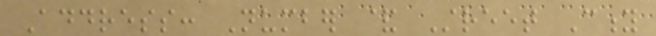Address: Number & Street City
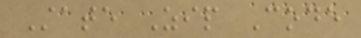State Zip Code
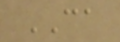CA
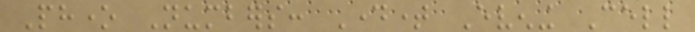Phone Numbers: Daytime Evening Cell
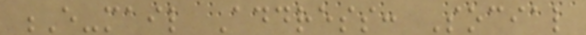E-mail Address: Social
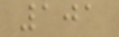101
